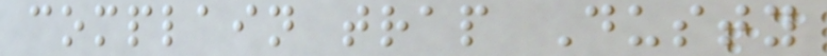complain trap Dusty
